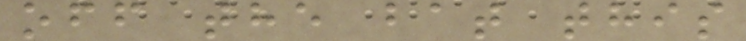off the bat this
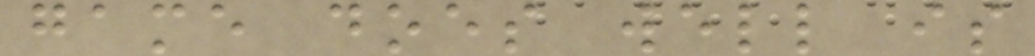game does well is
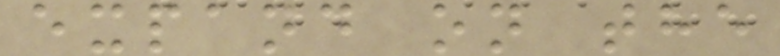expand on the
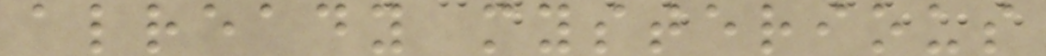already mysterious
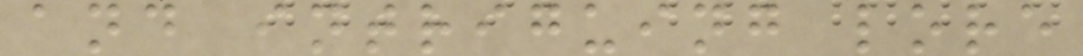and intriguing lore
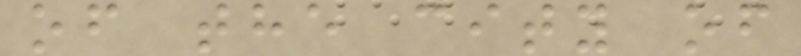of the city of
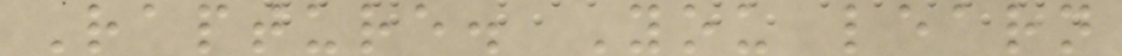Rapture. You learn
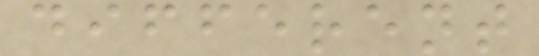different
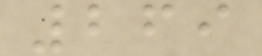269
